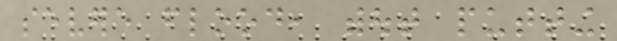severe flood, without putting
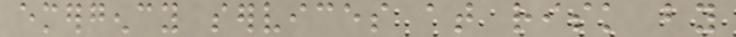emergency services at risk by
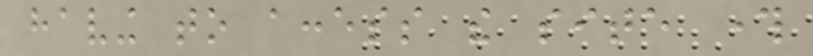having to access the site through
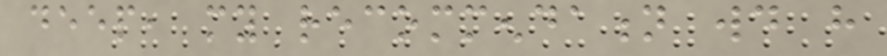deep, my recommendation would have
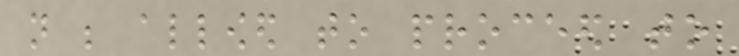not be allowed to proceed to
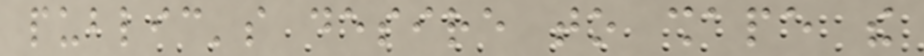public's desire to shape the
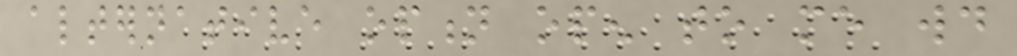alternative option open to me would
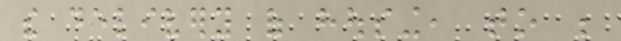the delivery of housing, to be
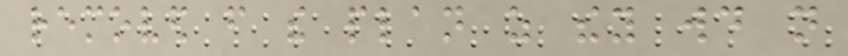removed from the plan as they would not
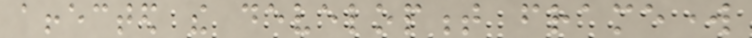affected the development framework
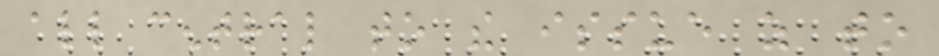all central to the issue as to
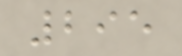295
